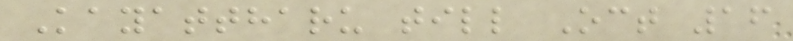Kayattharu till Oct 16
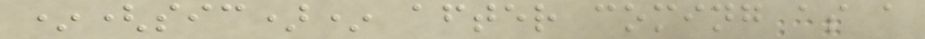*(sic)* after coming as a
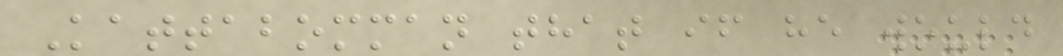Kattabomman that if he would
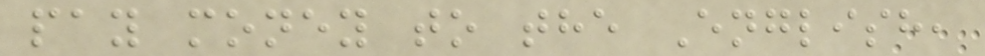pay money to the English,
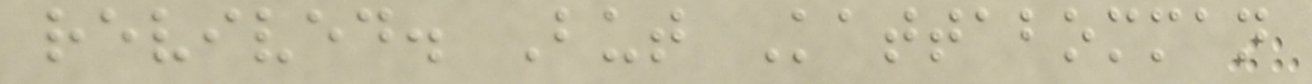revived. But Kattabomman
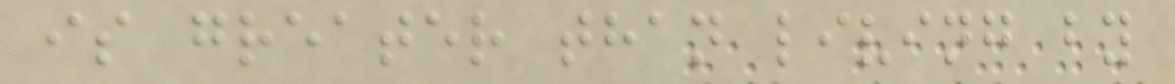is greater than living by
